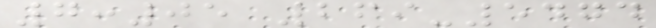7:05 269-5474
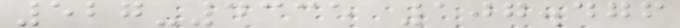527-4335 107.476
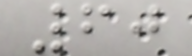60
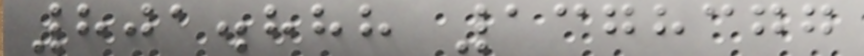801.888 1378377
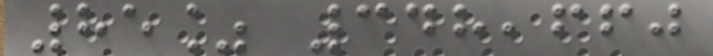85% 348,660
